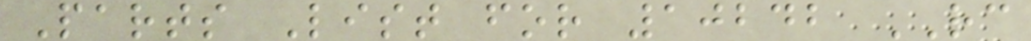Parts List for 10242 RC
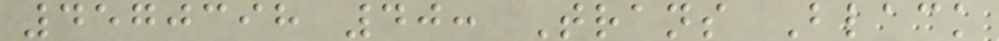4570398 40: Trans Black
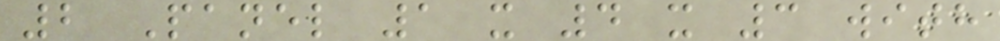2 Panel 1 x 4 x 3 with
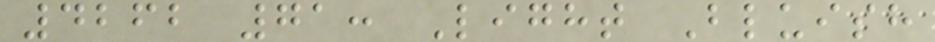4262 71: Light Bluish
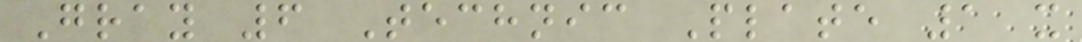Gray 6 Technic Plate 1 x
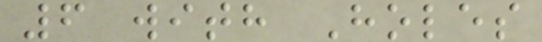6 with Holes
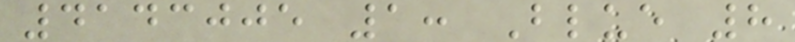4143005 1: Blue 8
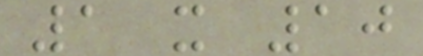1 x 10
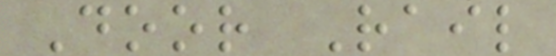Door Rail
